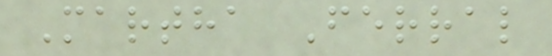Martha Ferral
